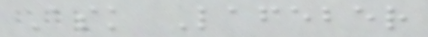Ask Lafeber
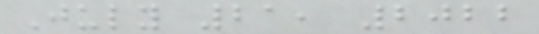July 21, 2022
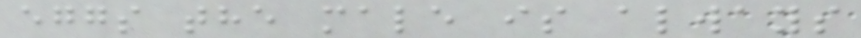eggs the male is always
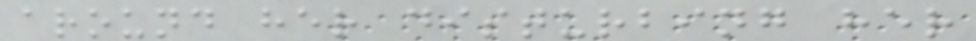around her disturbing her
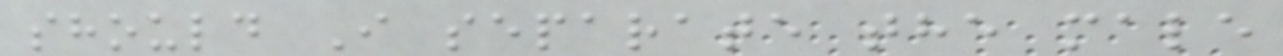should I separate the male
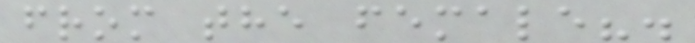from the female?.
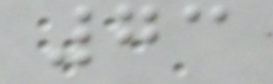73
